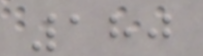180
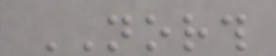NORTH
